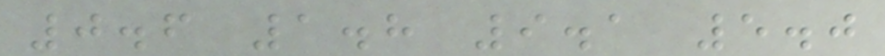0.6 1.8 9.1 5.0
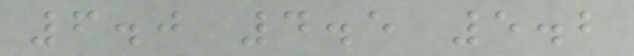6.0 4.5 5.2
